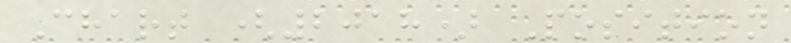Chart (2018) Position
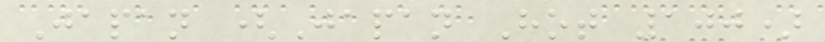Japan (Japan Hot 100)
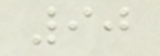90
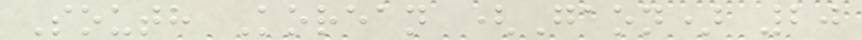South Korean (Gaon) 20
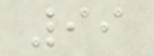99
